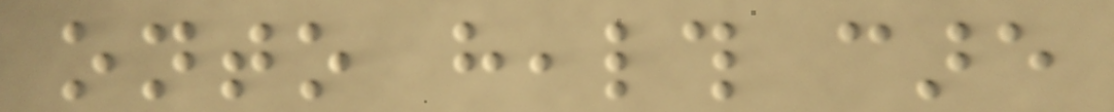onto health care
